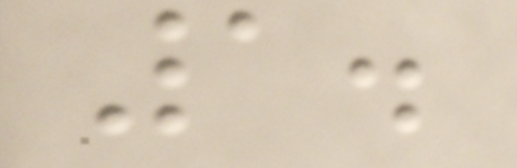1.
